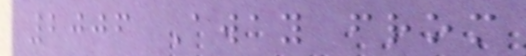2006 Away from
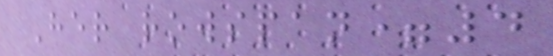Her rowspan=4
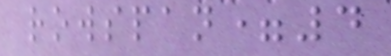rowspan=4
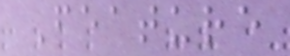Feature
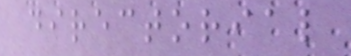directorial
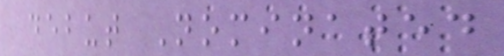debut Nominated
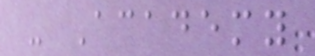- Academy
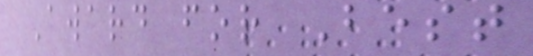Award for Best
